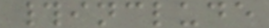#include
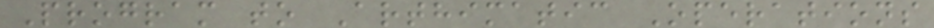Program to Arthimatic Operations
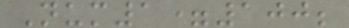Num1=100;
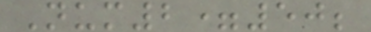Num2=50;
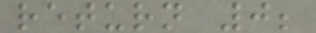return 0;
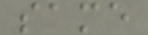same
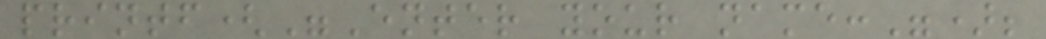printf("Enter your name:");
